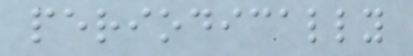periodically
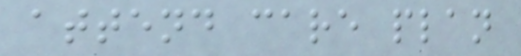attend care plan
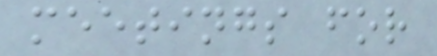meetings for
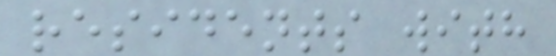residents with
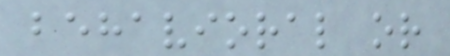behavioral or
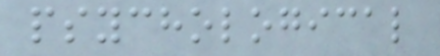psychological
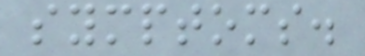symptoms.
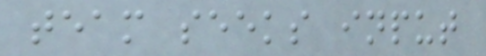team seeks input
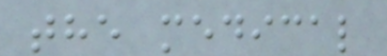the medical
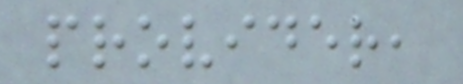provider,
